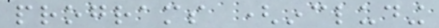programs (including
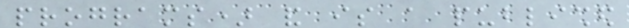programs) and is a published
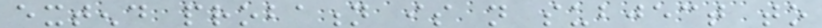extend probation is not subject to
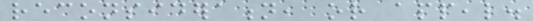reconsideration, or appeal.
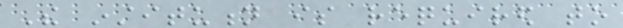The institution is required to
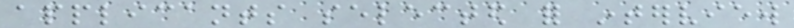applicants selected for interview
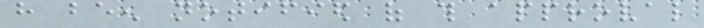have been notified of this approval
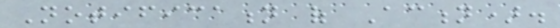Notification of Action).
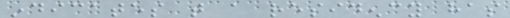indicates that a residency has
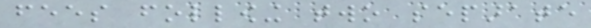fees following two separate
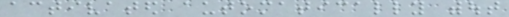activated automatically without
